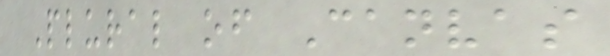Plural of Canvas
